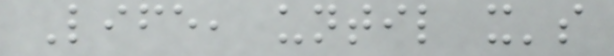Life, until it's
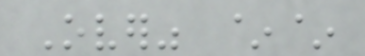Over" ~~
